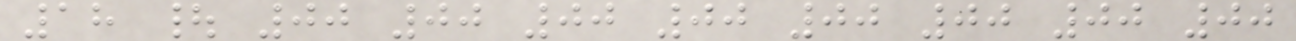18 | 00 00 00 00 00 00 00 00
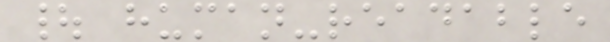| human-readable
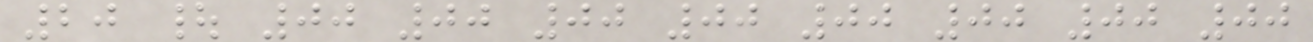20 | 00 00 00 00 00 00 00 00
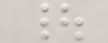|
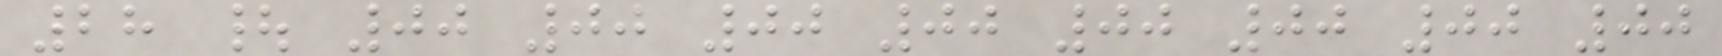28 | 00 00 00 00 00 00 00 00
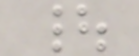|
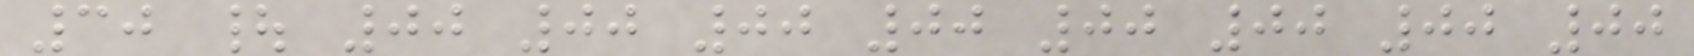30 | 00 00 00 00 00 00 00 00
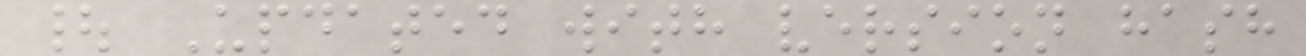| Updated with version hash
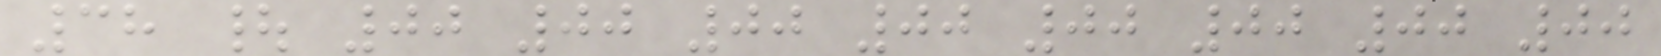38 | 00 00 00 00 00 00 00 00
